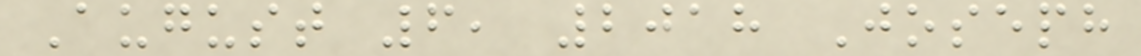August 6, 2018 Joseph
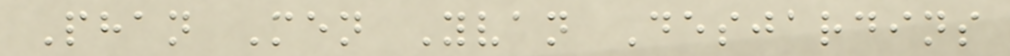Phan Men Yvan Desjardins
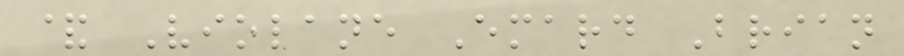& Violane Emard Brian
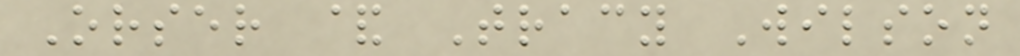Orser & Tracy Wilson
